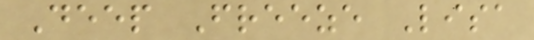Deep Freeze Lisa
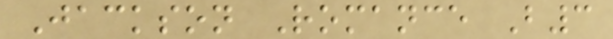Jackson Romance B3
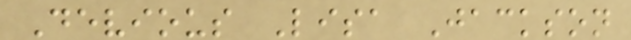Devious Lisa Jackson
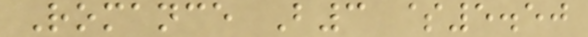Romance B3 $5.50
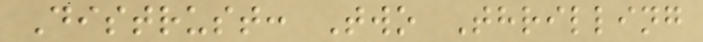Distrust: Two Thrilling
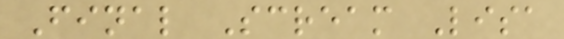Final Scream Lisa
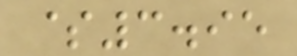$3.95
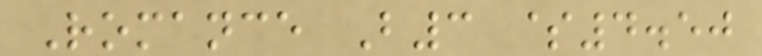Romance B3 $4.50
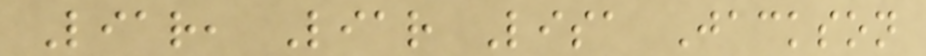Liar, Liar Lisa Jackson
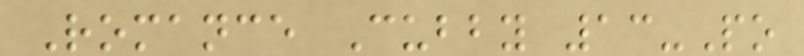Romance Cubby 13-Po
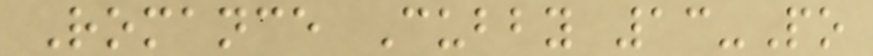Romance Cubby 13-Po
